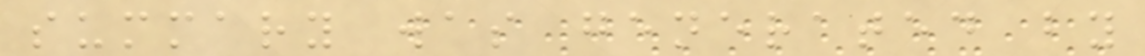summary was generated by
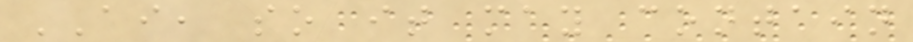AI, so it may contain
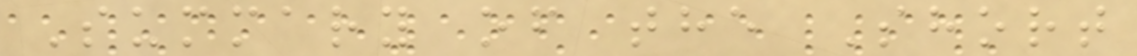Summary of the Short
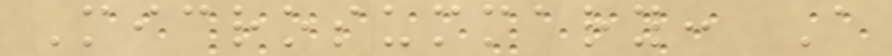Microsummary: A
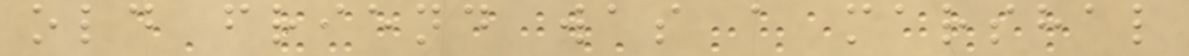old friend was a marshal
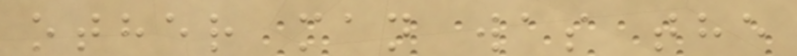other man was the
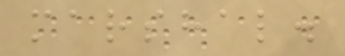marshal.
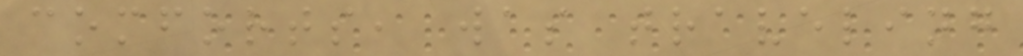comforts, was traveling
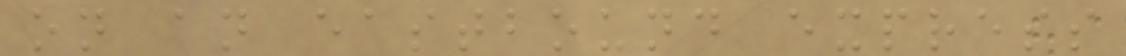on an eastbound express
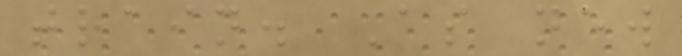train. As new
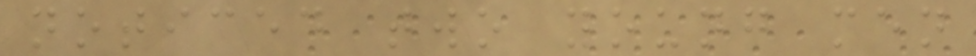noticed two young men
